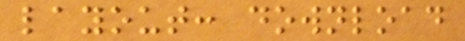layout: download
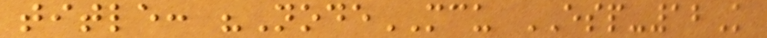title: "NodeMCU ESP-12K
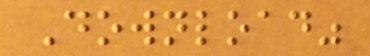Download"
